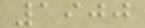1900
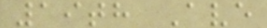19th Ave
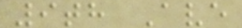9th Ave
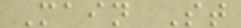Main St
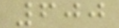600
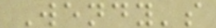Wendy's
